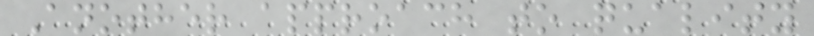Another approach to quality
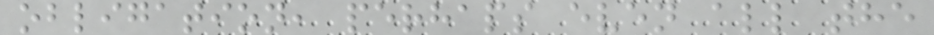obligation, perhaps even all the
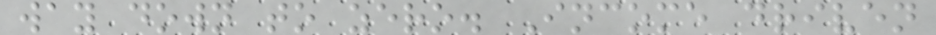way down to zero. Income driven
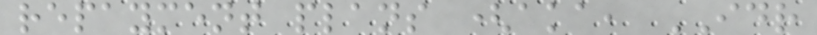repayment plans (aka, IDR
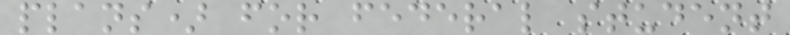plans) for federal student
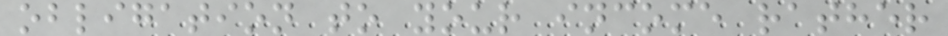obligation to your income rather
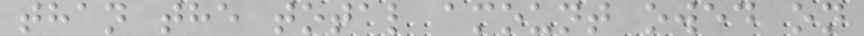than the total amount owed on
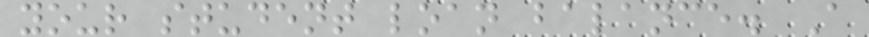your student loan balance. A
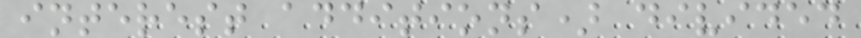interest additions) divided
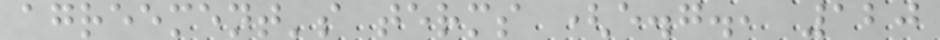agreement's terms (e.g., 120
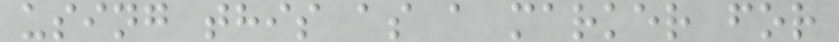using this as a marker for
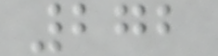272
